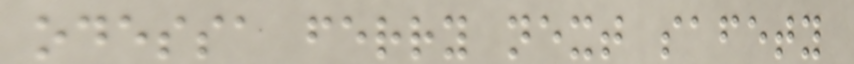odessa ferry next safety
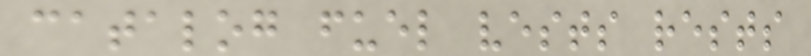catalog fuel vests rests
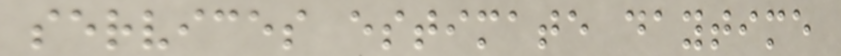services estimate daytime
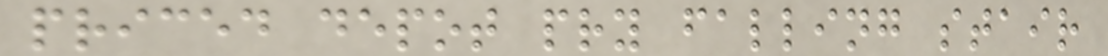priced depot pry falling stair
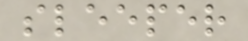sleeper
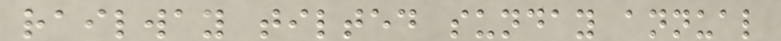railway tilted sunday annual
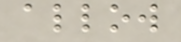allow
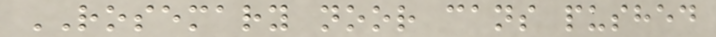ROSEMARY noor cans pushed
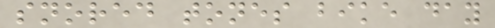snored tones bike day
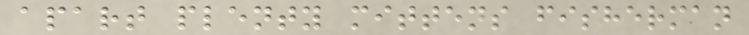apart plenty mittens fisherman
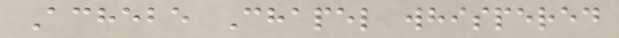Achebe Chapel whispered
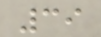39
